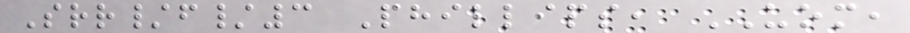Srr/f/3 Phillips, UOM,
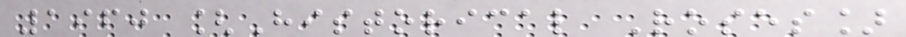1960 [Historical Roses]
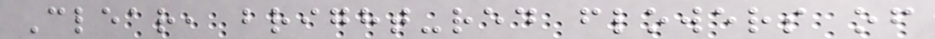Clear, bright-red flowers of
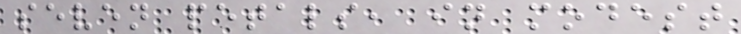seven petals, in modest
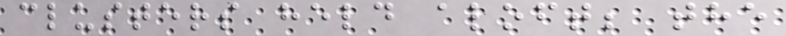clusters held aloft; the
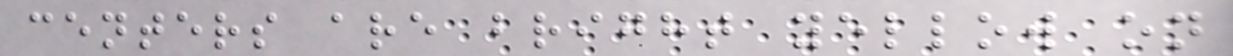centers are bright yellow on
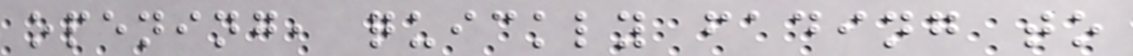opening, quickly fading to
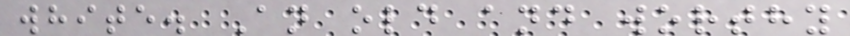white. An old and worthy
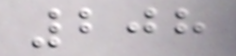208
